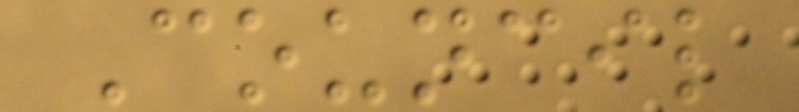Council
